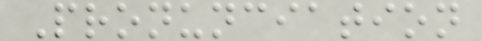Pronunciation
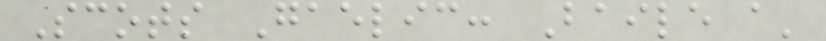Scots Gaelic: Baile a'
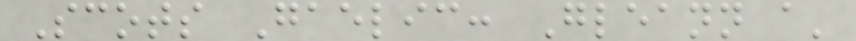Scots Gaelic: Gleann a'
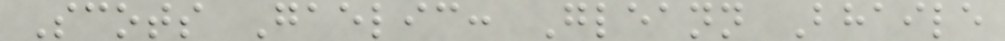Scots Gaelic: Gleann Bhaile
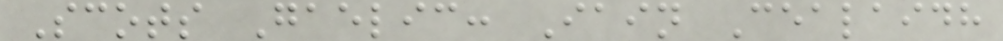Scots Gaelic: Iain Cealaidh
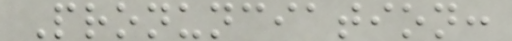Pronunciation:
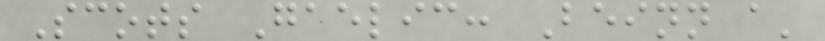Scots Gaelic: Beinn a'
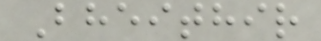Bheithir
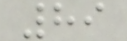89
